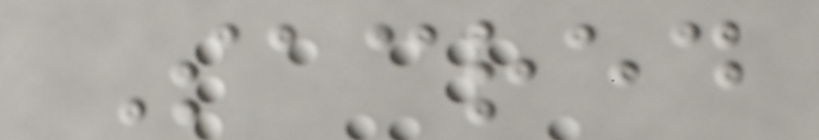Sacred
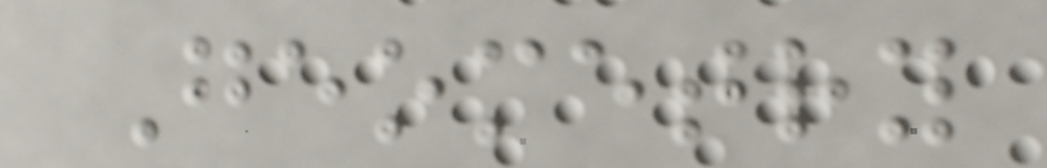Geometry
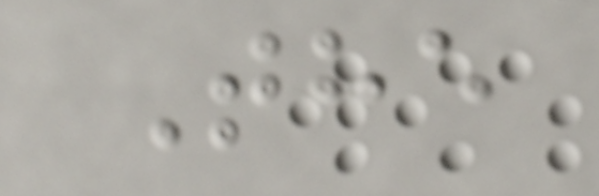The
